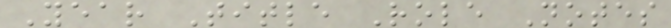Year Title Role Notes
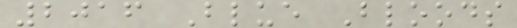2016 Blue Bloods
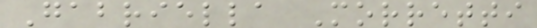Gabriella Morretti
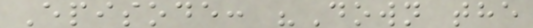Episode: "Down the
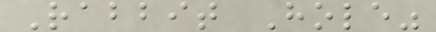Rabbit Hole"
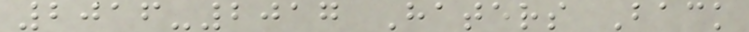2016-2017 Haters Back
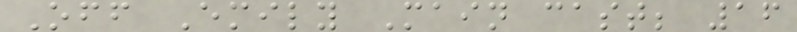Off Emily Main cast; 16
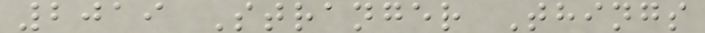2019 Stranger Things
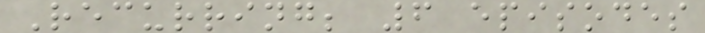Recurring; 6 episodes
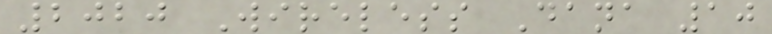2020 Wireless Dana 10
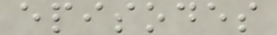episodes
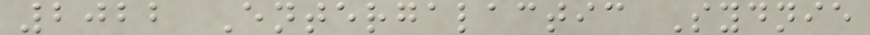2022 Entergalactic Sydnie
